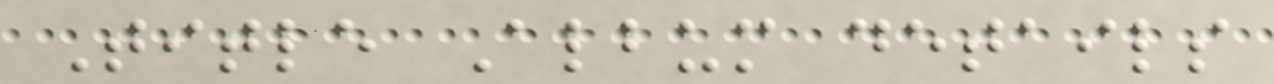Title Album details
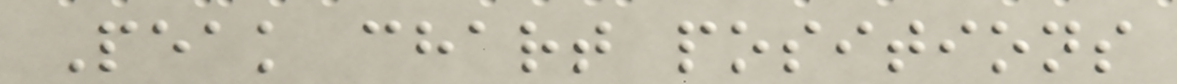Peak chart positions
